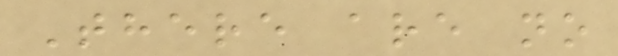There are no
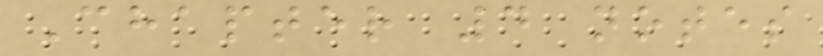Chapter 4 notes
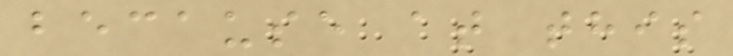because at this
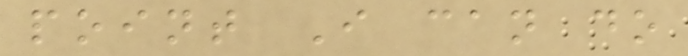point I can do
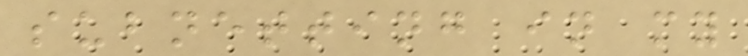subnetting in my
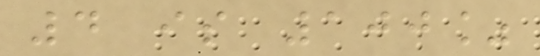4 is 100%
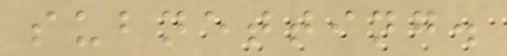subnetting.
